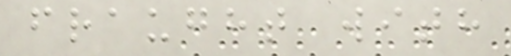fraught with
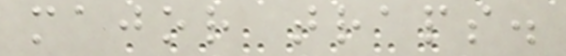major traps.
